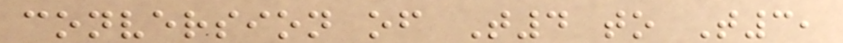conversion of T4 to T3,
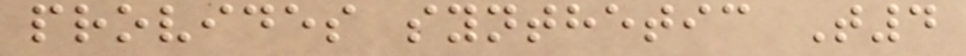provides synthetic T4
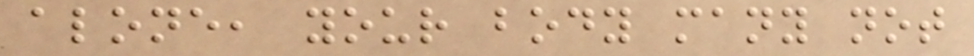alone, your body many not
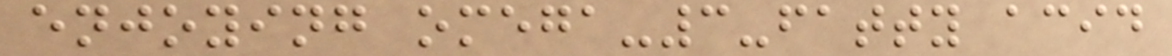enjoying omega-3-fatty acid
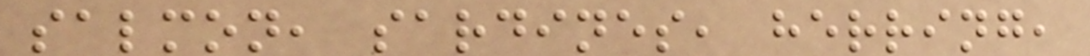salmon, sardines, herring,
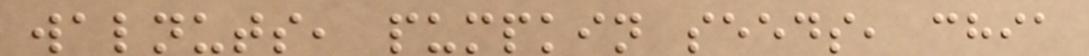walnuts, pumpkin seeds, chia
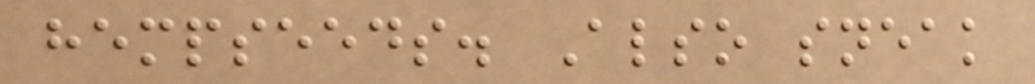hempseeds. Also sneak
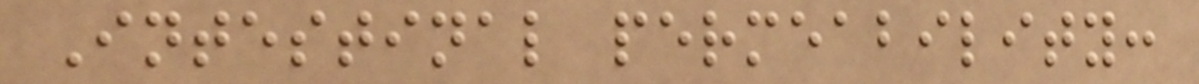Intestinal permeability:
